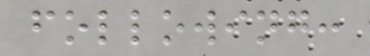following:
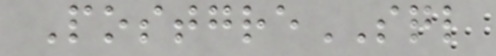PostgreSQL
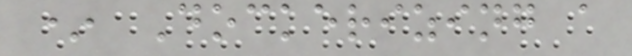* Dockerizing a
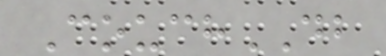CouchDB
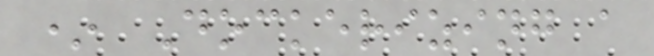* Dockerizing a
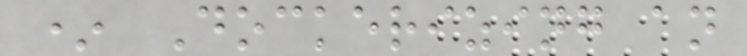* Dockerizing an
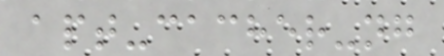apt-cacher-ng
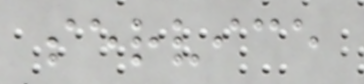service
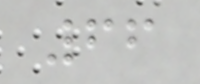66
